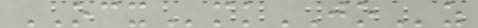OCXmkJOz
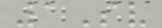1Sv
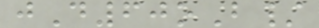jD60oB/
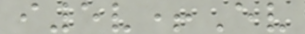i5v+Ev
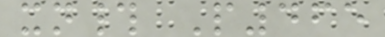xn# P465
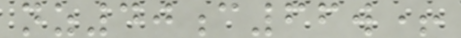nz40c66w+
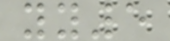yy5
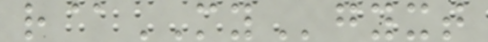r@MYgyxt
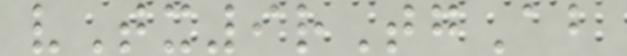vTx9rTgAb
